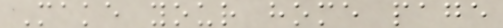Make your home page
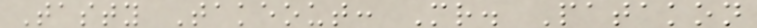Tasty Takeout: Mr. Patakon
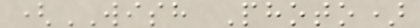(WISH Photo)
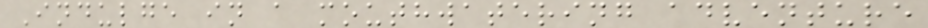Indulge in a mouthwatering adventure
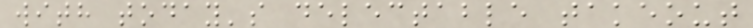with today's delectable takeout
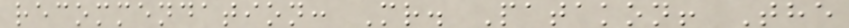recommendation: Mr. Patakon! The
